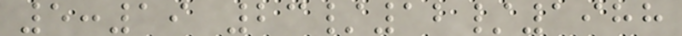5:19 23/12/1988
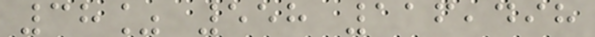38% 558 116,498
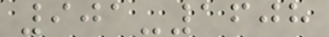901-1608
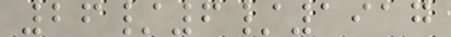26/6/1917
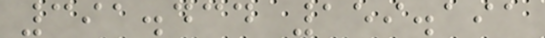391.434 159.191
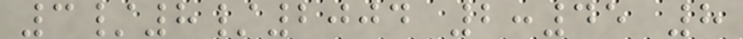3/8/2004 2:45 8
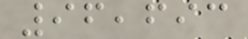96,693
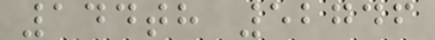144th 52746
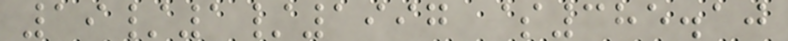19/1/1997 $385.10
